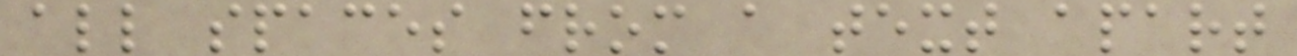all spaces from a text apart
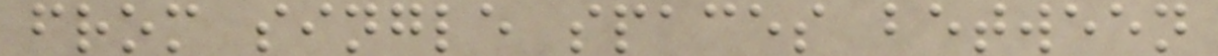from single spaces between
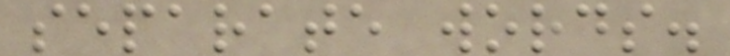separate words.
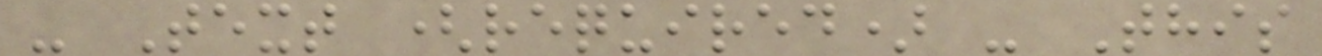- Text (required) - This
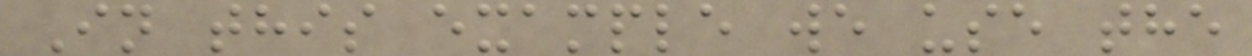In this example we use the
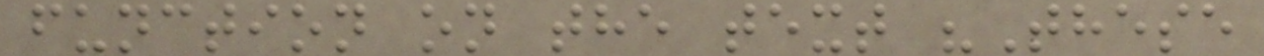function on the text "These
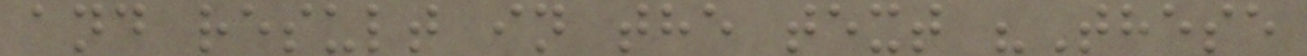and result in the text "These
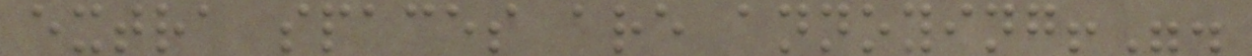extra spaces are annoying!".
